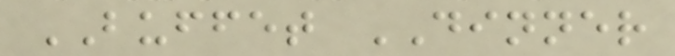BUFFET DINNER
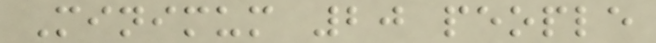Minimum 20 people
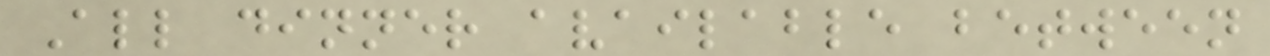All dinner available between
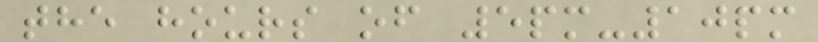the hours of 5pm-10pm
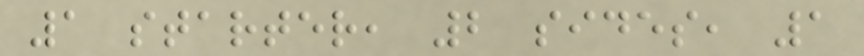1 starter, 2 sides, 1
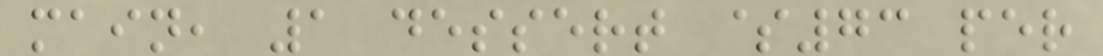main, 1 dessert $73 per
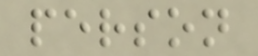person
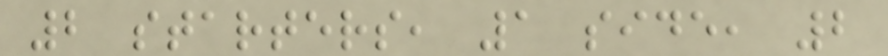2 starters, 1 side, 2
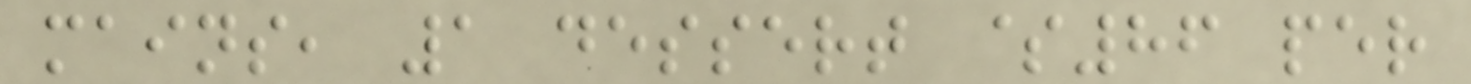mains, 1 dessert $86 per
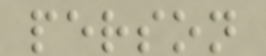person
